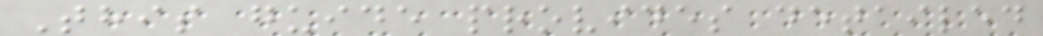This guide provides detailed
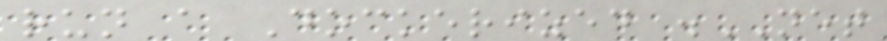run a Dockerized .NET
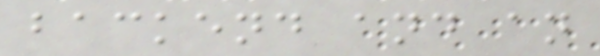backend and an
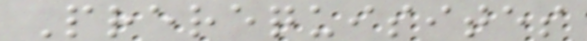Prerequisites
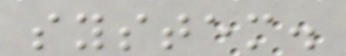system.
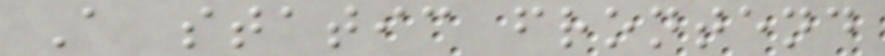A static frontend
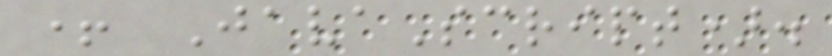+ JavaScript).
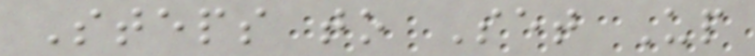Steps to Set Up
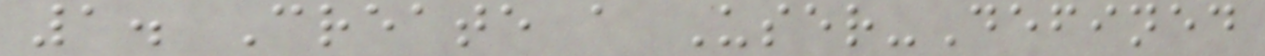1. Create a User-Defined
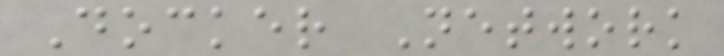Docker Network
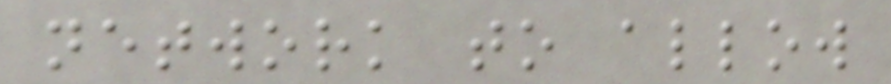network to allow
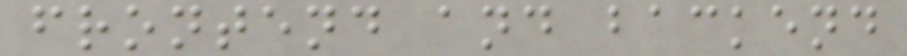frontend and backend
